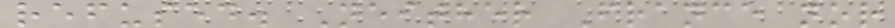refused. Neither France nor
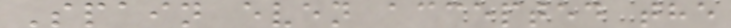Spain even accepted the
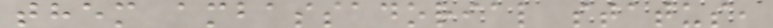them ambassadorial status,
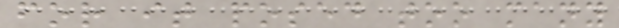for it posed too many
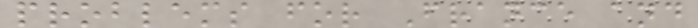problems for France and
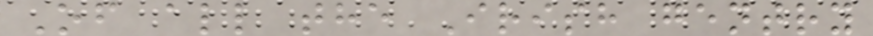Of all the Irish gentry
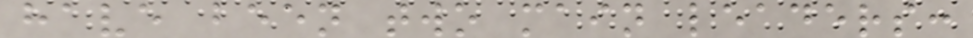have been two main leaders:
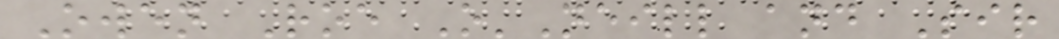Owen Roe O'Neill and Sir
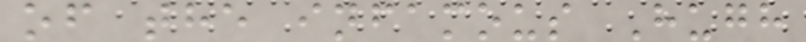of the infamous Hugh
